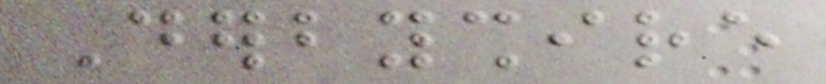Derbyshire
